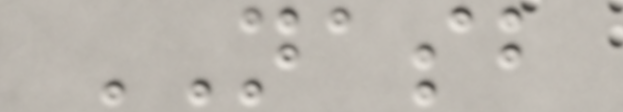NASB
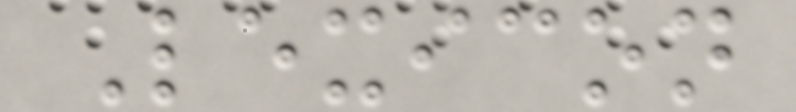Lexicon
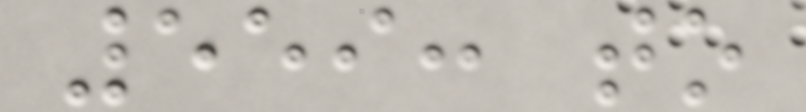559: to
